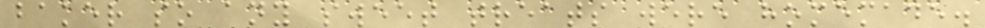baker so any sweet treats were homemade.
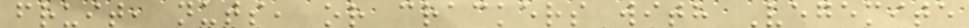fruit, nuts, or crackers with Vegemite
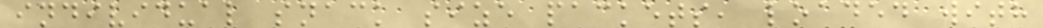individual snack size packets, loaded with
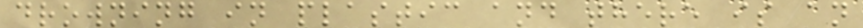drowning in plastic and there is an
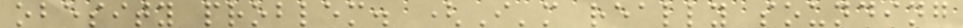obesity problem. (I'm really sounding
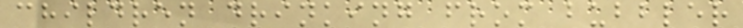children drinking from bubbler
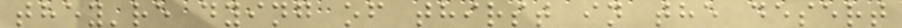they're dying of thirst in the desert
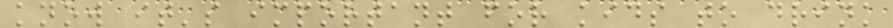know it's important for kids to drink
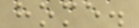home.
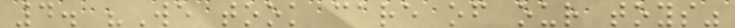4. "We took care of our toys"
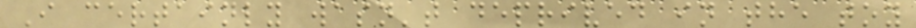I certainly wasn't deprived in the toy
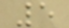5
